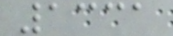1331
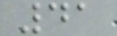41
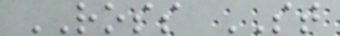ROSS ST
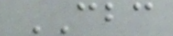CBC
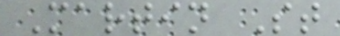Martin St
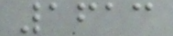1613
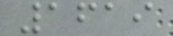1619
